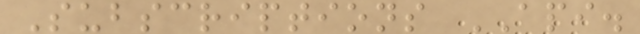Subscriptions API.
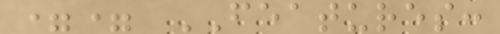== FEATURES:
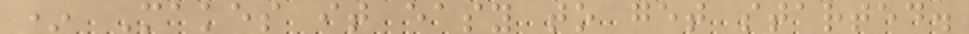* Makes it easy to get started.
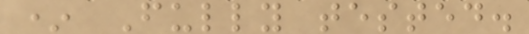* Fully tested.
